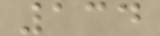134
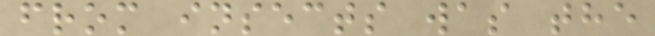from insects was the
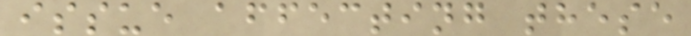issue affecting these
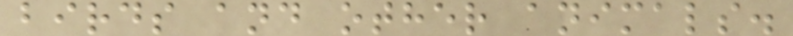birds and other animals.
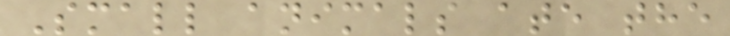Small animals ate the
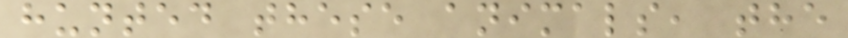hunted these animals, the
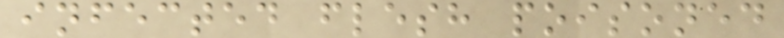infected flesh poisoned
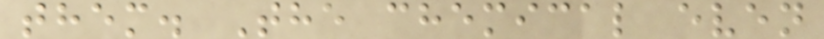them. The chemical even
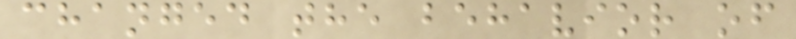changed the behavior of
